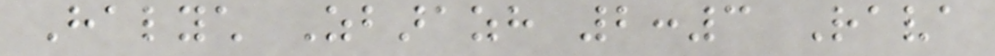Halych Zbarazh 2:3 Rava
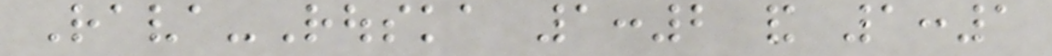Rava-Rouska 1:2 and 1:1
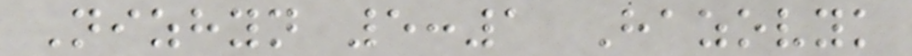Nizhyn 5:1 Hazovyk
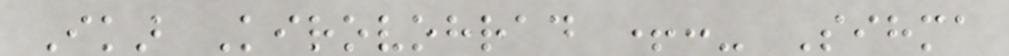Ikar Kirovohrad +:- Sihma
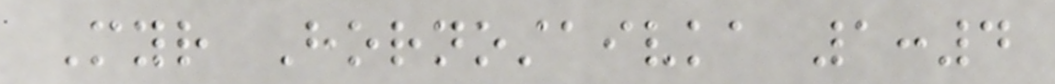Myr Hornostaivka 1:4
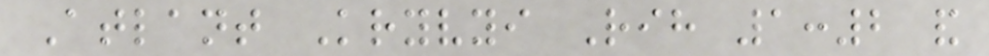Atlant Kryvyi Rih 1:2 and
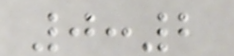0:2
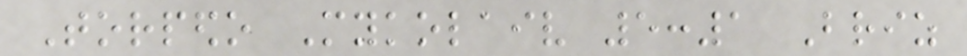Torpedo Mykolaiv 5:1 Briz
